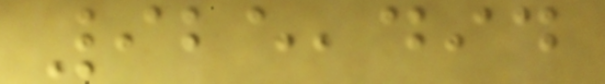925,494
